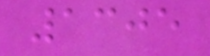1305
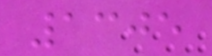1305
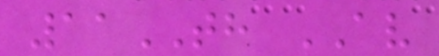11TH AV
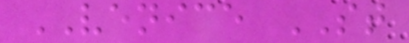VENICE ST
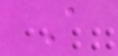A
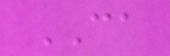CA
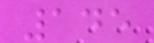145
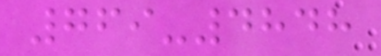769-4848
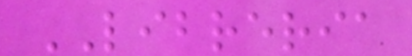LIBRERIA
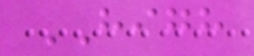HIGH
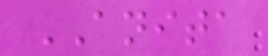ANITA
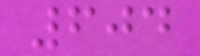604
